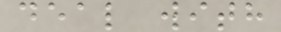deal with
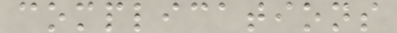complications
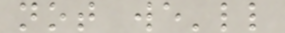not we'll
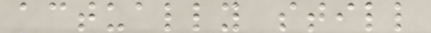actually still
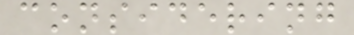considering
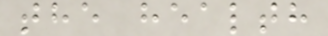the health
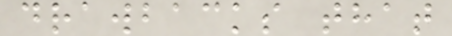drawbacks that
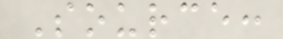Source:
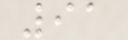91
